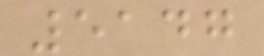5147
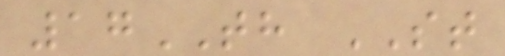17TH ST
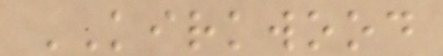KIRKWOOD
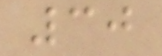30
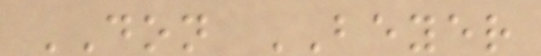DON BEYER
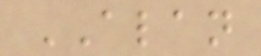ALAN
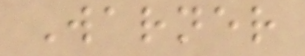Warner
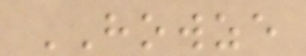HOWZE
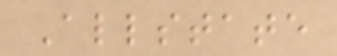Allstate
